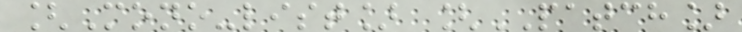[Mono-list] [PATCH]
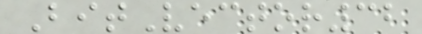BitVector32
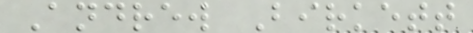Andrew Birkett
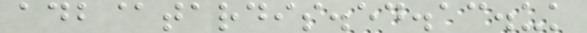adb@tardis.ed.ac.uk
